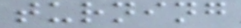turning
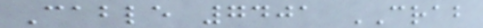Cable 7401 CRAB
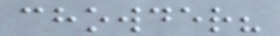chowder?
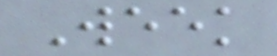Week
